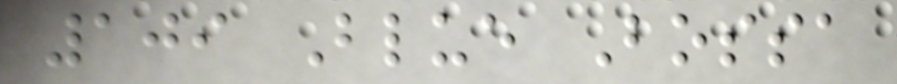109 Blue Bossa
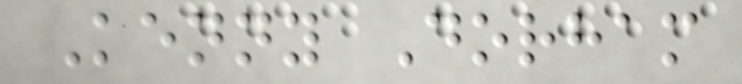Kenny Dorham
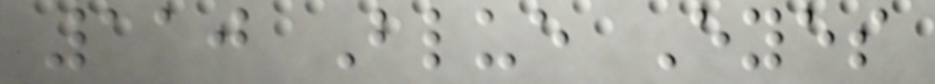110 Blue Eyes
